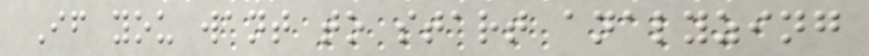If you want to start analyzing
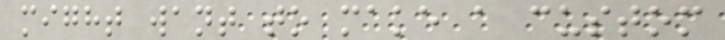might want to make a custom
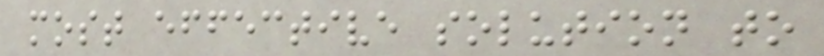most effective solution to
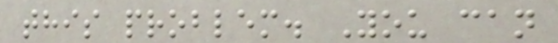this problem. You can
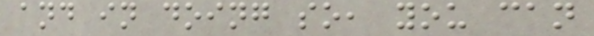and in doing so, you can
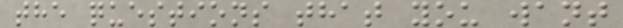the questions that you want
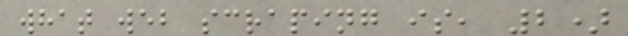what web scraping is, 2)
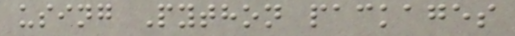using Python packages
